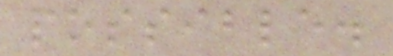possible.
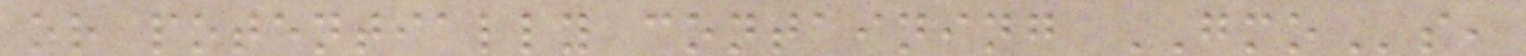or potentially containing GMOs,
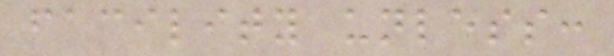facility unless:
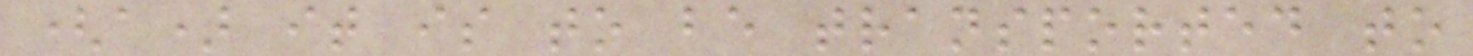(a) it is to be transported to
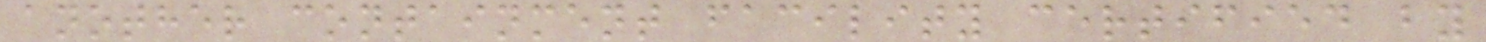another containment facility certified by
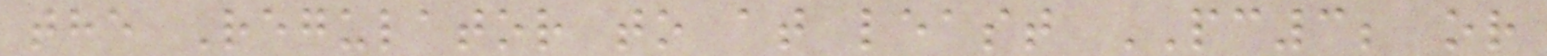the Regulator to at least PC3; or
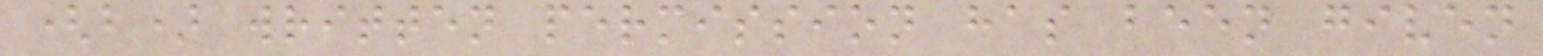(b) written permission has been given
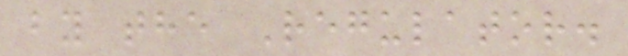by the Regulator.
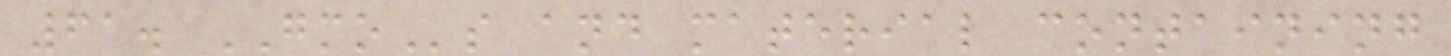61. GMOs and material containing
